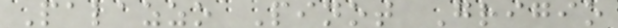Palazzo Pinot Grigio
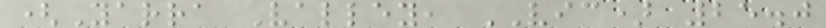(Yarra Valley, VIC) 25.0
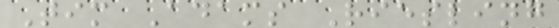Tim Adams Riesling
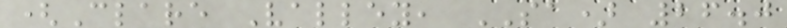(Clare Valley, SA) 26.0
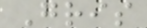Gris
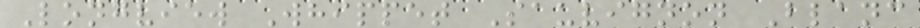Longview Whippet Sauvignon Blanc
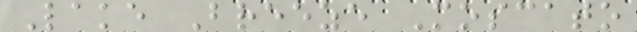Lake Breeze Moscato
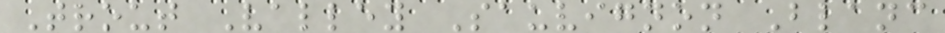Trout Valley Sauvignon Blanc
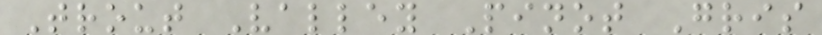Trout Valley Pinot Gris
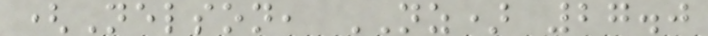(Nelson, NZ) 27.0
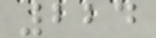224
